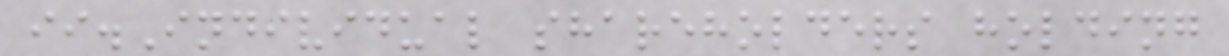ii.Individual shareholders holding
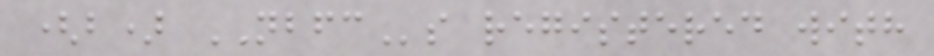(b) NBFCs registered with
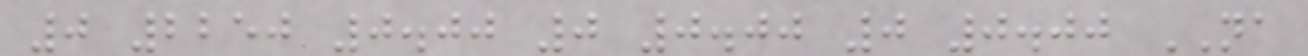0 2250 0.00 0 0.00 0 0.00 NA
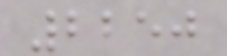2250
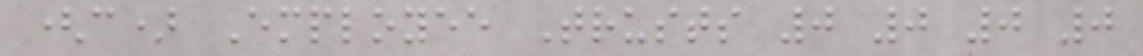(c) Employee Trusts 0 0 0 0
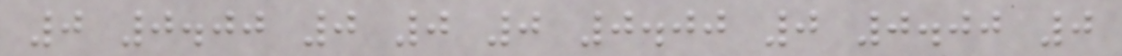0 0.00 0 0 0 0.00 0 0.00 0
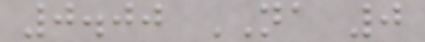0.00 NA 0
